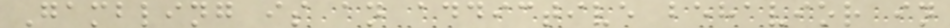Gambling is an addictive behavior in
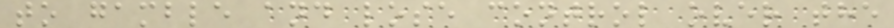to gamble and lose control over the
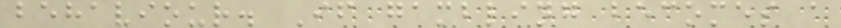behaviour. If gambling becomes a
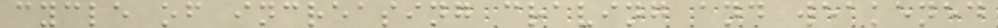cycle of increasing craving and weakened
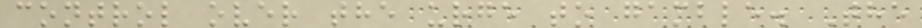control over the urge to gamble. The
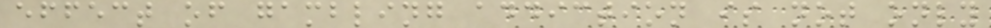effect of gambling addiction is not only
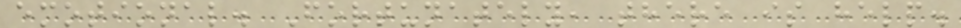emotional. Fortunately, there is help.
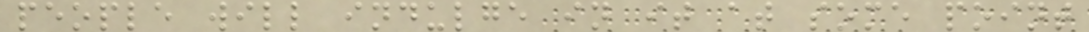people will indulge in it at some point
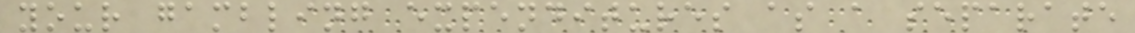your gambling expenditures as a separate
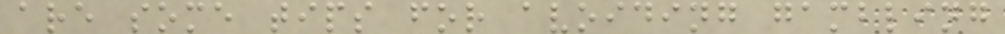are some tips for avoiding gambling
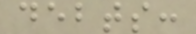debts:
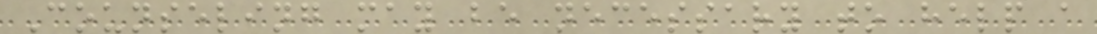Counseling may be necessary to help a
